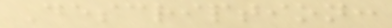Description:
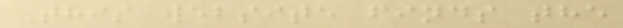This website finds the
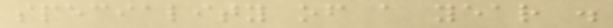speciality of a year .
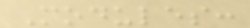Modules:
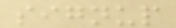signup
